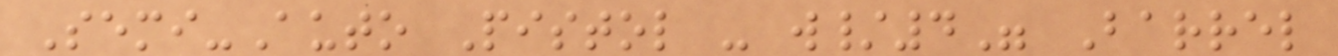Semi-Auto Pistol - w/4" Barrel
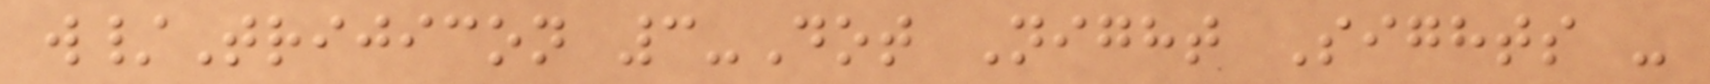w/Trijicon 3-Dot Night Sights -
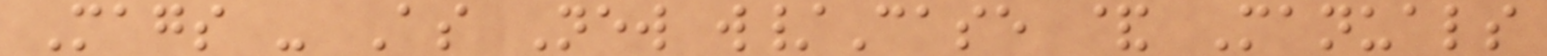Mags - As New w/Case & Manuals
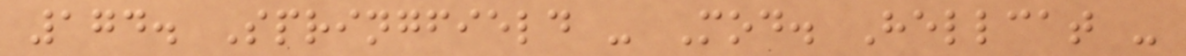174. Springfield - Mod. Hellcat -
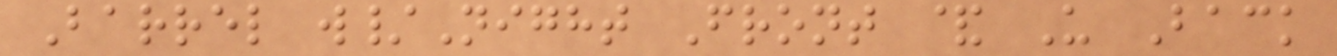Barrel w/Night Front & U Back
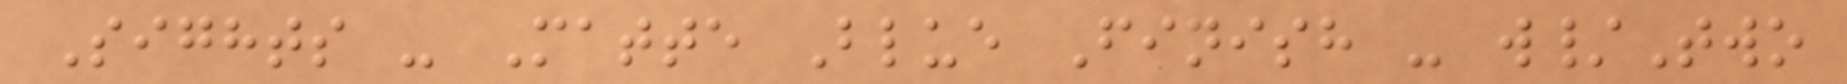Sights - Matte Blue Finish - w/Two
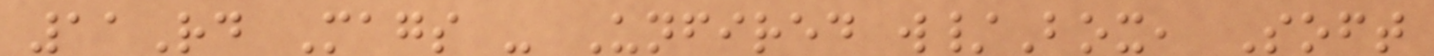11Rd Mags - Unfired w/Box, Soft
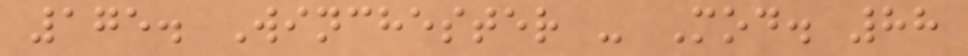175. Winchester - Mod. 88
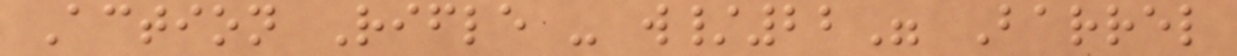Action Rifle - w/22" Barrel
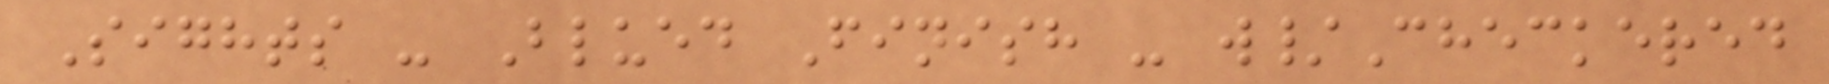Sights - Blued Finish - w/Checkered
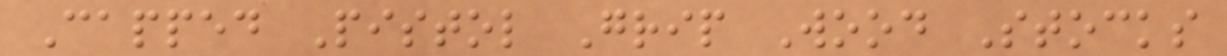Capped Pistol Grip Wood Stocks
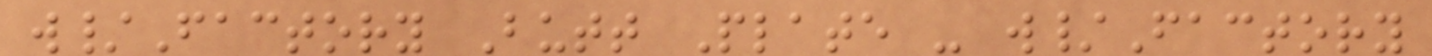w/Factory Butt Plate - w/Factory
